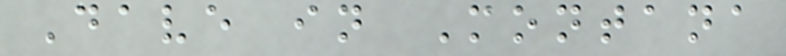Dave in Montana
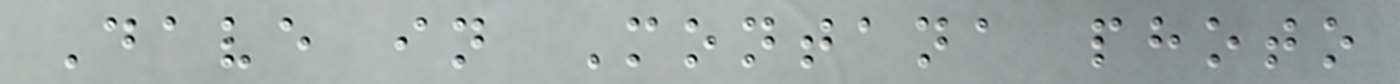Dave in Montana photo
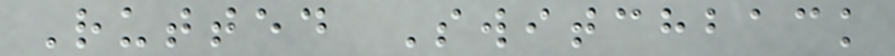Rutted Switchback
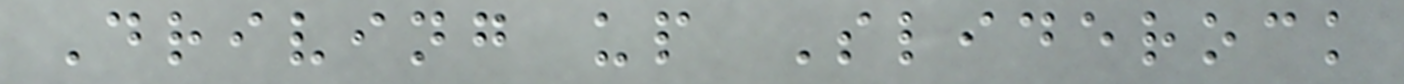Driving up Sliderock
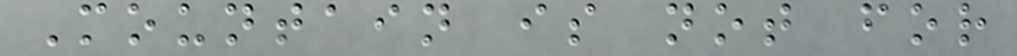Mountain is not for
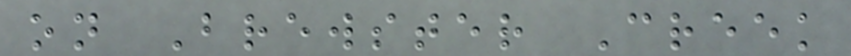on Brewster Creek
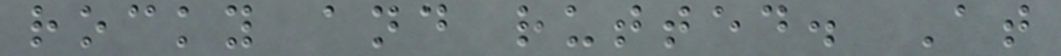rocky and rutted. At
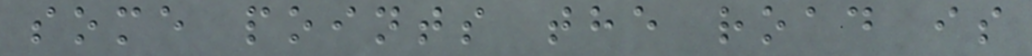some points the road is
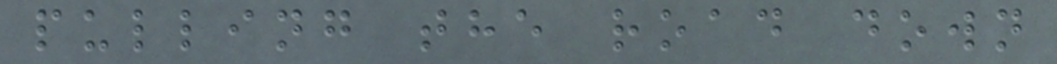pulling the road down
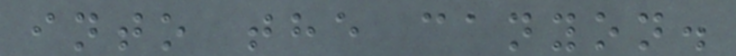into the canyon.
